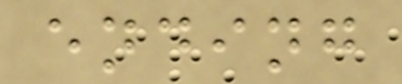ending
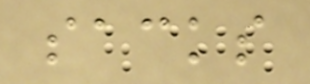sacks
